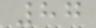87
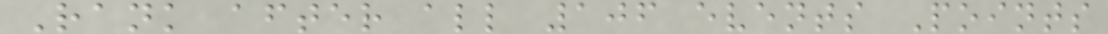Rank after all 106 events Points
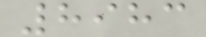8983
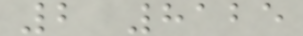2 8125
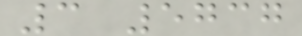3 5737
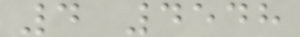4 4548
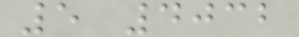5 4032
